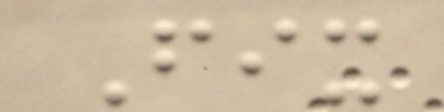Fix
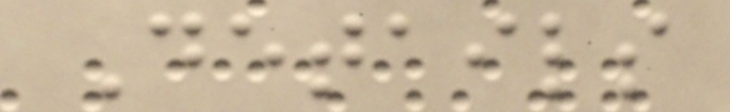Details
